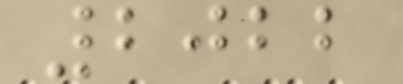2022
